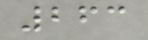263
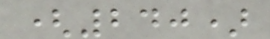(240)
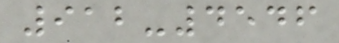912-4546
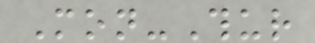Mon-Thur
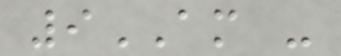9AM -
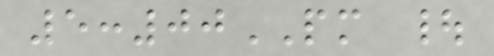5:00PM |
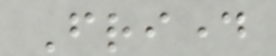Friday
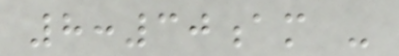8:30am -
